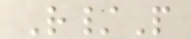R/P
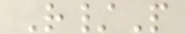R/P
